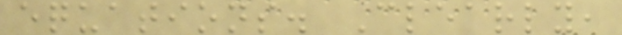equations. Clearly,
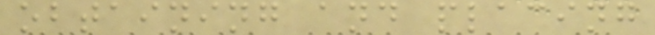obtaining and placing
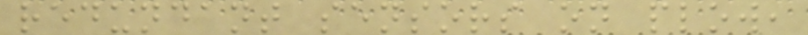redundant sensors on plow,
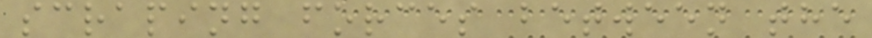scraping forces between the
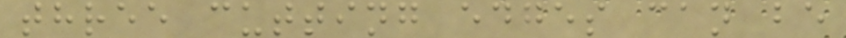three cutting edges can be
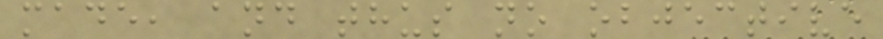made, and thus no objective
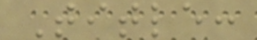Title:
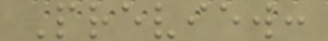Preview:
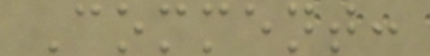Comment:
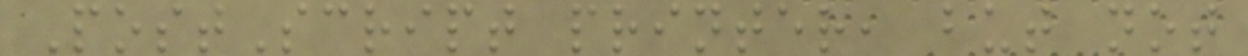PostScript printer, but not
